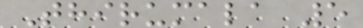Thirumala 5
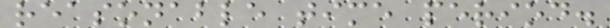reasonable time period.
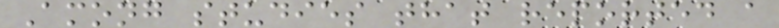Among studies that reported a
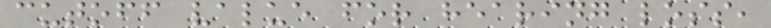cutoff value for hearing loss,
